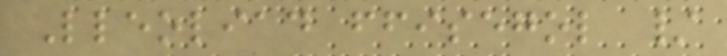Lleoliad ffisegol /
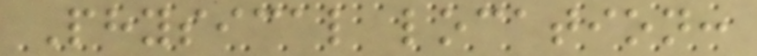Physical location:
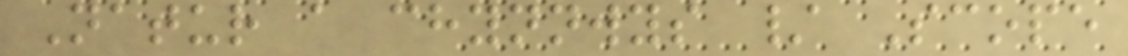Natur a chynnwys / Scope
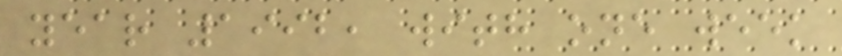year 1992, with one week
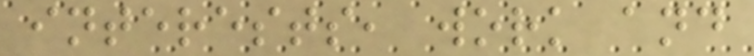interests, work and
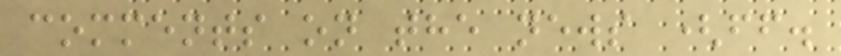comments on the news (ff.
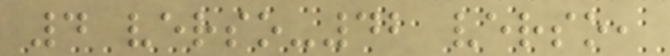4 verso-42 verso,
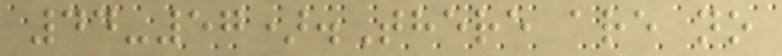44-57).There are no
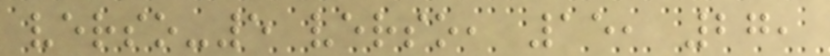verso-5 verso, 15, 27,
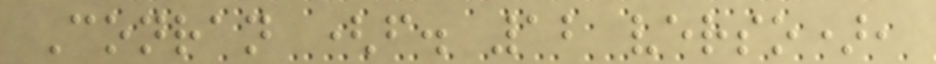Conran (f. 12 verso),
